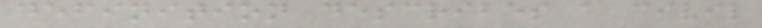definition describes a civil
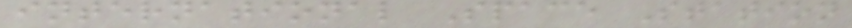international Space Station
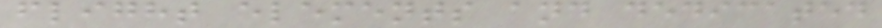flight elements and dedicated
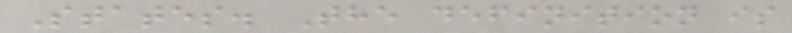States. The definition is
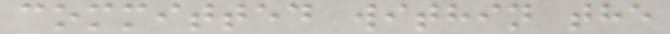committed within the
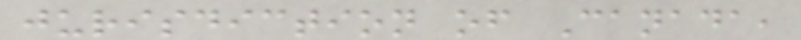jurisdiction of Canada,
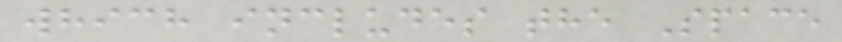which includes the Space
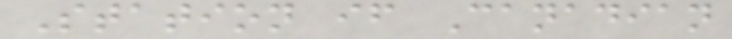Station if Canadian
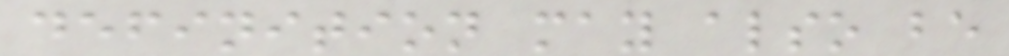definition may also be
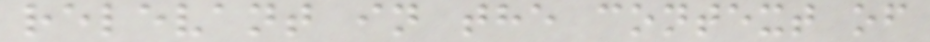relevant in the context of
